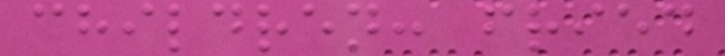children: fried
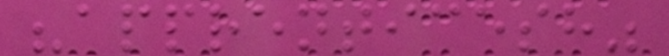"apprenticesh"
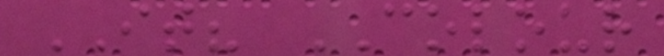IT? COLOUR
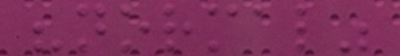"normal"
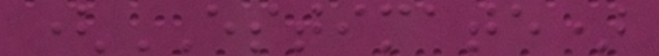(ESTIMATE)
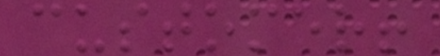customer!
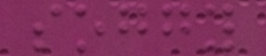soggy
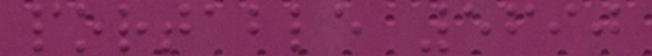portable 5690
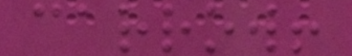carrow!
